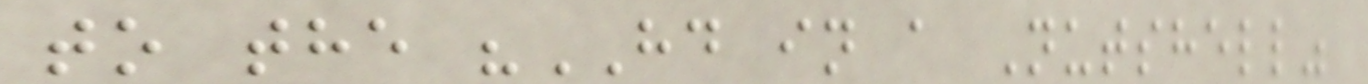to the "HD in a Nutshell"
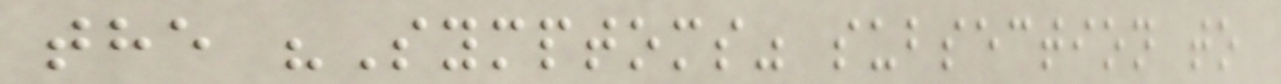the "Symptoms" subsection to
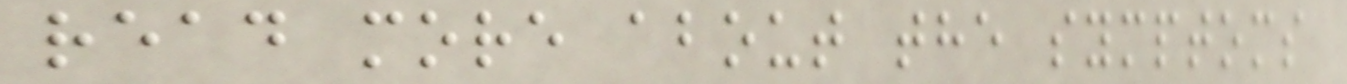read more about the symptoms
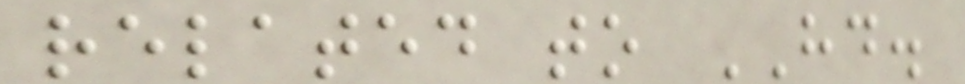related to HD.
